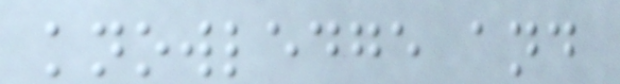knowledge and
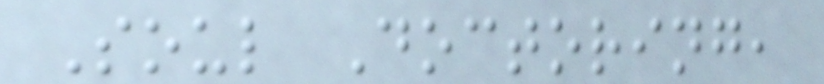Soul Doctoring,
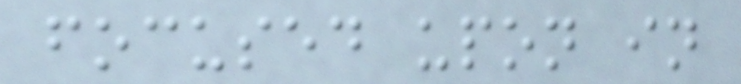focused upon in
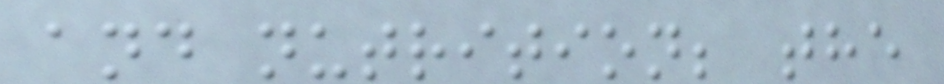and nutrition; the
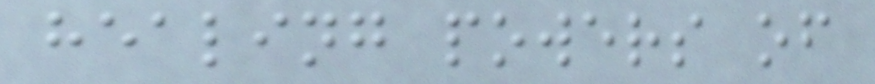healing powers of
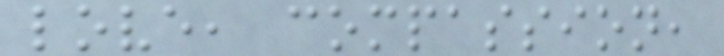love, compassion,
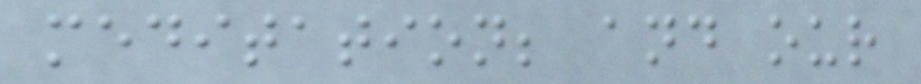meditation; and our
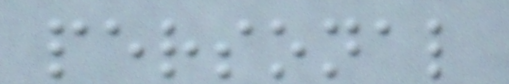personal
